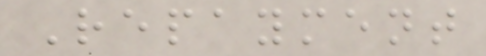Repayment
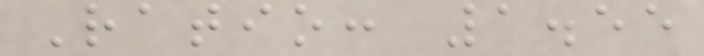Ratio: 1.55
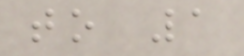to 1
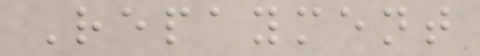Repayment
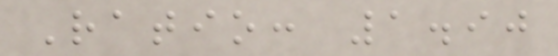Ratio: 1.90
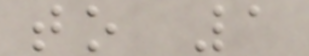to 1
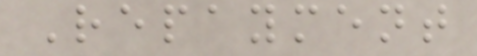Repayment
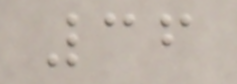36
